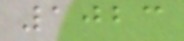1023
